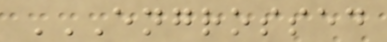ENGROSSED
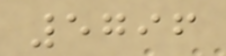5796
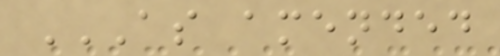AS AMENDED
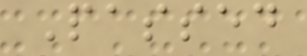Passed
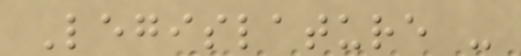Legislature -
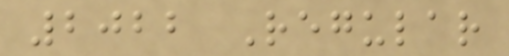2022 Regular
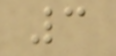3
